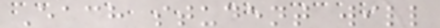Each student will
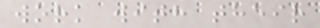work with their
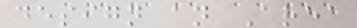design an Area
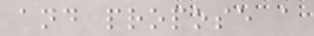and propose a
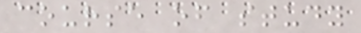course of study
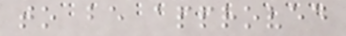to be approved
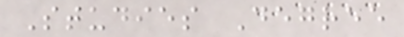Studies Degree
